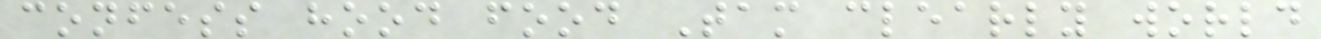confess hood food Tam clearly world
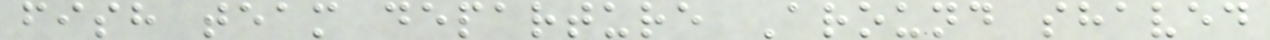fish team departure Around shaved
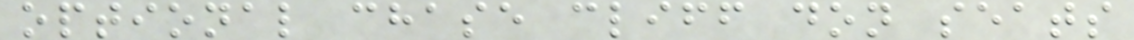optional chase cliff don seats
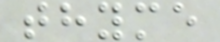thyme
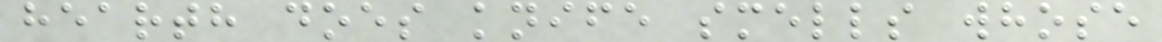hearth does knife smells whose
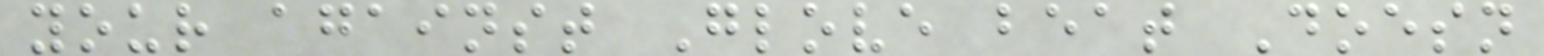your against Glove beat Doesn
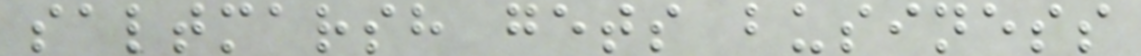saltmarsh gets business
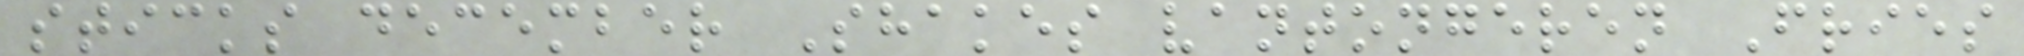sticks december Shakes vantongeren Fries
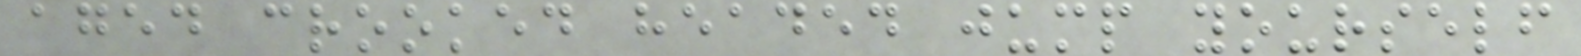aged crooked headed jump yourself
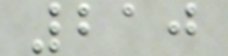210
